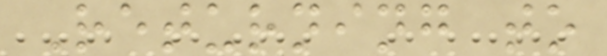Returning to
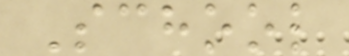School
